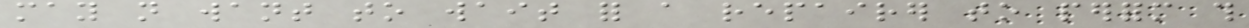may not want to wait for a repairer to perform this
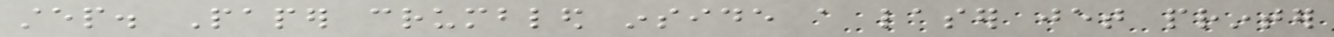step. Paper crumbled inside a laser jet printer
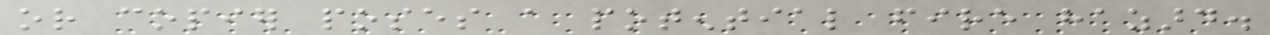or copier poses a potential fire hazard.
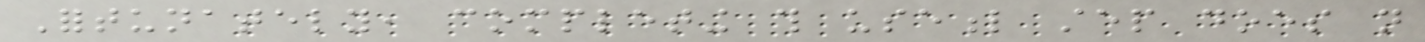Fortunately, completing this useful step does not
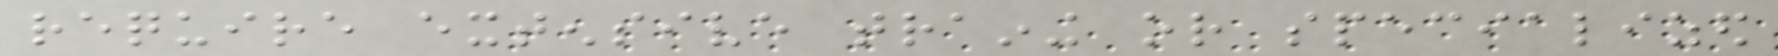require extensive training or specialized
